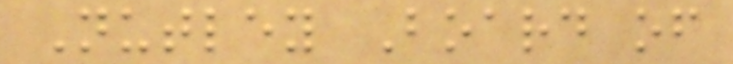Nutley Board of
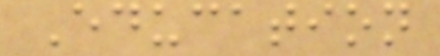Education
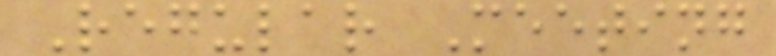Regular Meeting
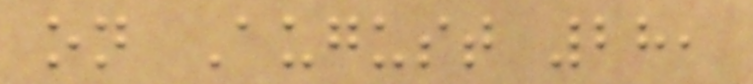on August 28,
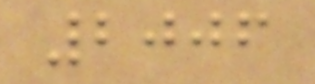2006
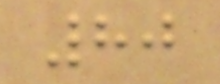80
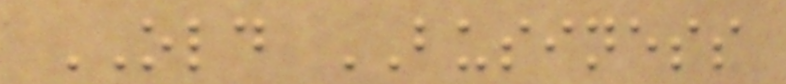OLD BUSINESS
